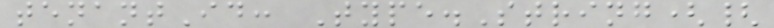tenantId: Type.String({
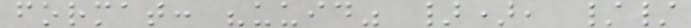format: "uuid" }), //
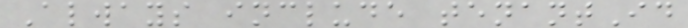Always include tenantId
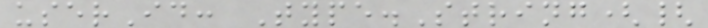userId: Type.String({
